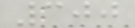300
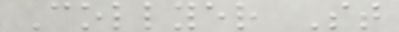Collyer St
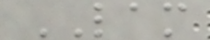LAM
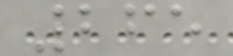265
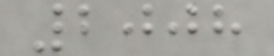2008
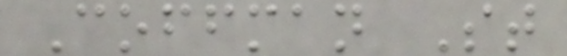Coffman St
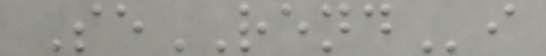SeRENDi
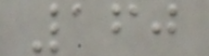160
